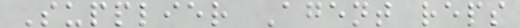Supplier Agent reps
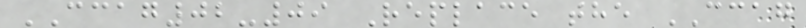CCAG02-09 Replace the CCAG
